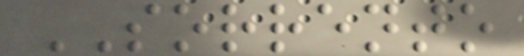SORRENTO
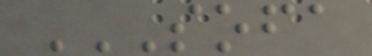SOFA
